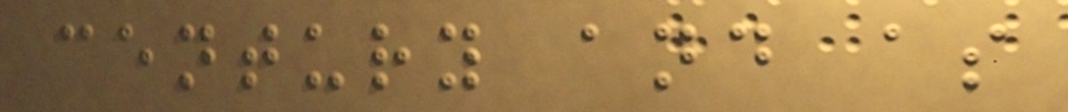century and as
